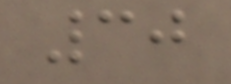30
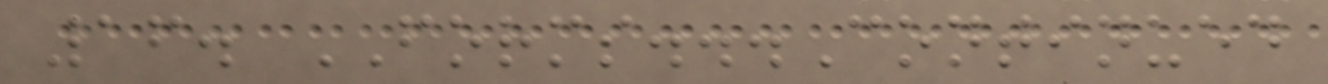16. FORMS...Continued
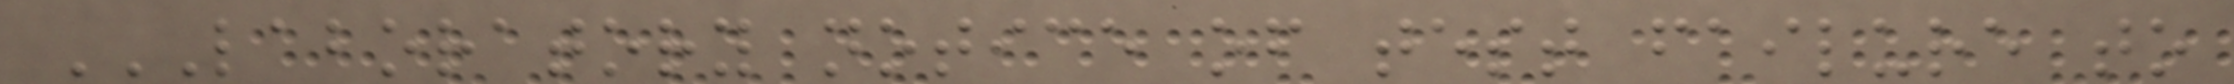LABORATORY NOTICE OF TEST FAILURE TO
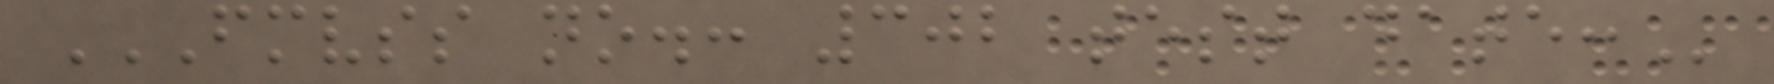FMVSS NO.: 302 TEST DATE:
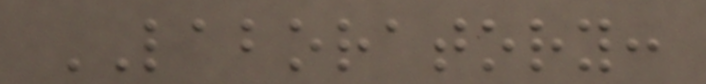LABORATORY:
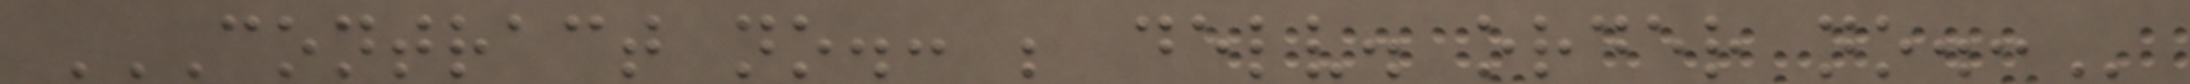CONTRACT NO.: ; DELV. ORDER NO.:
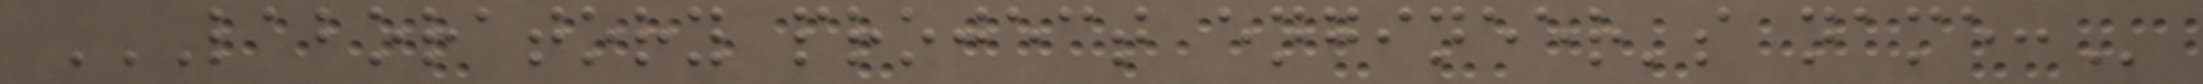LABORATORY PROJECT ENGINEER'S NAME:
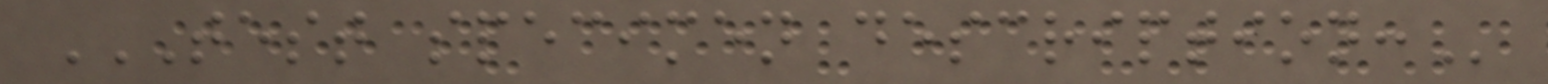TEST SPECIMEN DESCRIPTION:
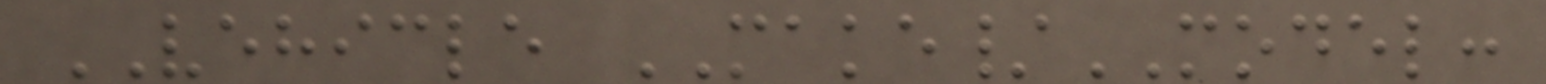VEHICLE MAKE/MODEL:
